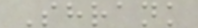Shrank
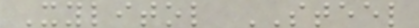Xylitol STEEL
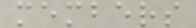members
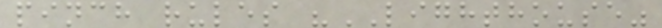pinch rules "LIGHTHOUSE"
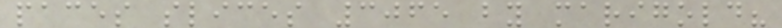paces slices 3065 by marigold?
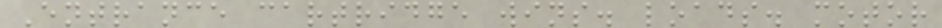Entrance cartridge wins. loads. motor
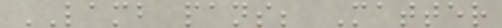LAMB pans; Matter
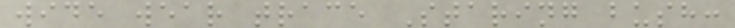wide wear trace Staring bush:
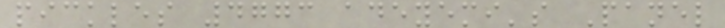pickles 4773 adeyemi's Panel
